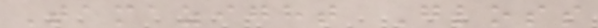Tamazight Gloss
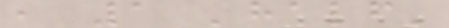, 1 'half'
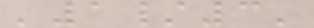'1/3'
